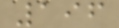196
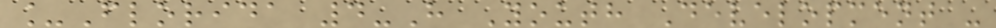_Florida 4-H Youth Development -
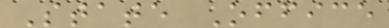State Office
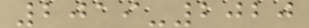2019-2020
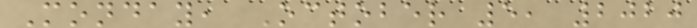Monday, October 5, 2020
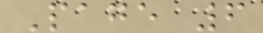Page 6
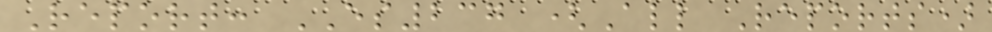Report: ES237 (All Reports)
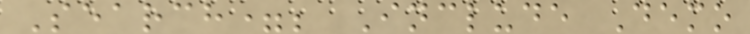Search=; Include Demo
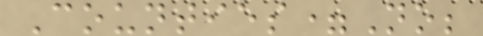Counties=No;
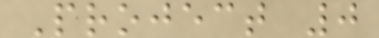Project 0
